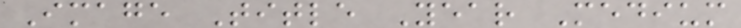Image Title Year Medium
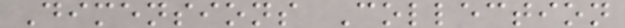Dimensions Collection
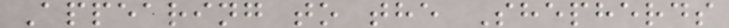Appearing to the Shepherds
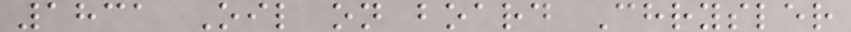1831 Oil on board Chrysler
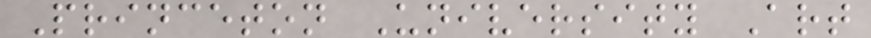Princeton University Art
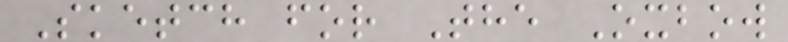Sketch for The Oxbow
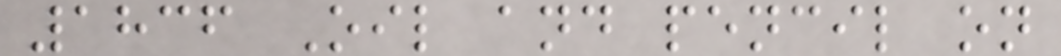1836 Oil and pencil on
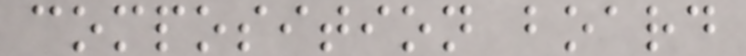composition board
